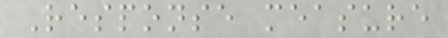Response measure
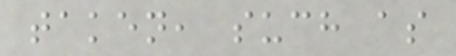taken, such as
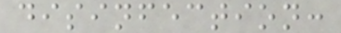disinfection:
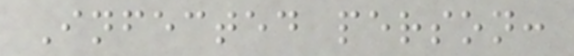Infected person:
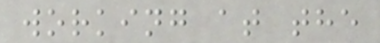working at the
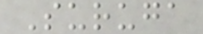Suruga
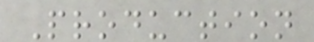Production
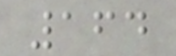164
